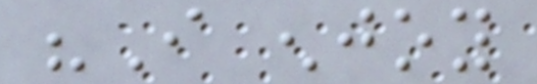"I enjoy
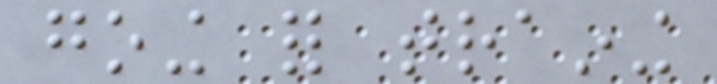going for training
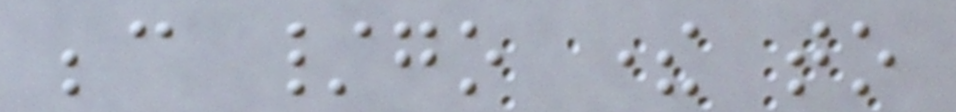because /go there to
